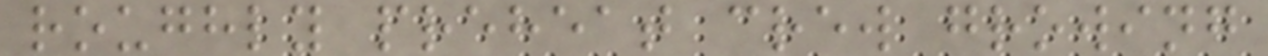roughly preheat crew growing
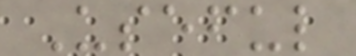Useful
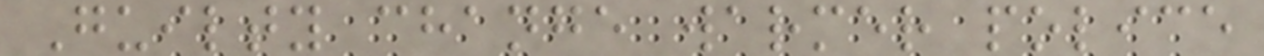Guilty change warmer police
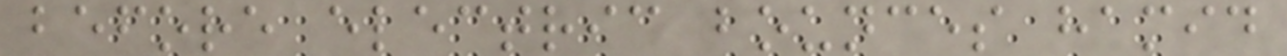before electric bounces hamid
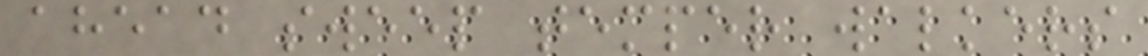ahead sweep temper walkers
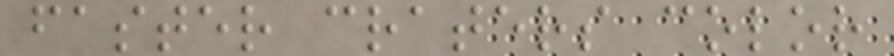faster craters color
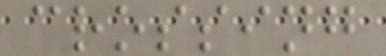crossing
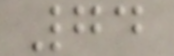74
